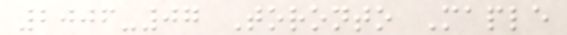2006-07 Toronto Maple
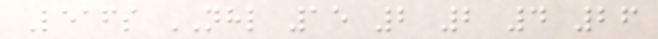Leafs NHL 15 2 2 4 26
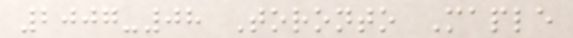2007-08 Toronto Maple
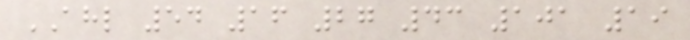AHL 54 16 27 43 101 19
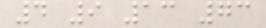4 9 13 73
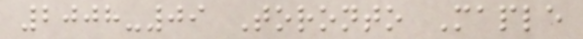2008-09 Toronto Maple
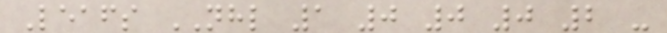Leafs NHL 1 0 0 0 2 -
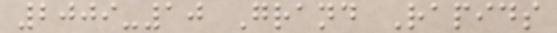2009-10 Grand Rapids
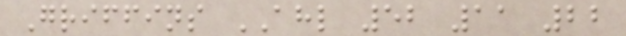Griffins AHL 52 11 22
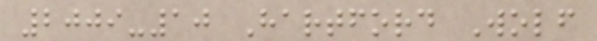2009-10 Hartford Wolf
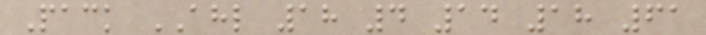Pack AHL 18 4 14 18 61
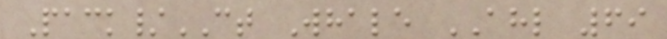Pack/CT Whale AHL 69
